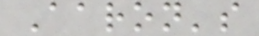Aaron's
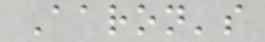Aaron's
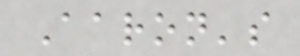Aaron's
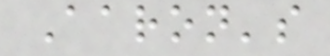Aaron's
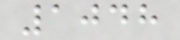1048
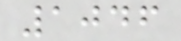1046
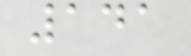141
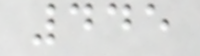445
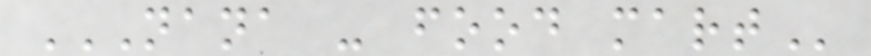NANA - FOOD MART
